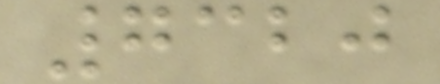7320
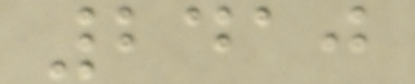2410
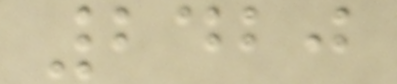2420
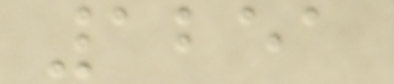1251
